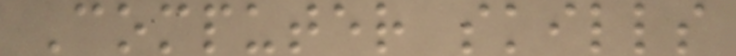Computer skills
